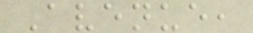Avenue,
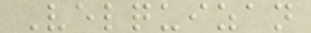Velquizan
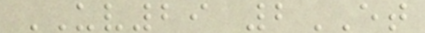UV29 2ET
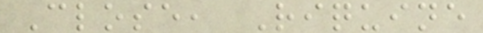Close, Riquine
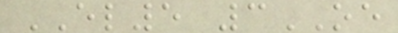EL5 3OE
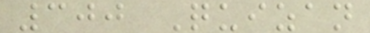300 Quizan
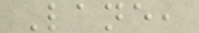Lane,
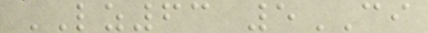LZ63 5CI
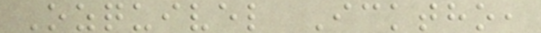Ozquivel Icktho,
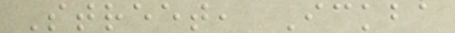Street, Ickba
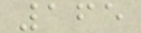165
